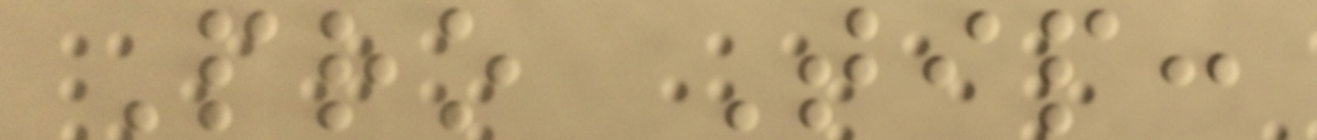Pro Tip:
